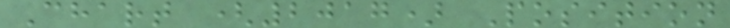Chart (2017) Position
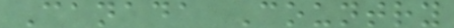Canada Country
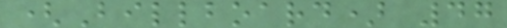(Billboard) 47
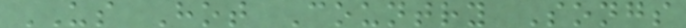US Hot Country Songs
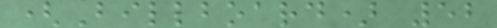(Billboard) 52
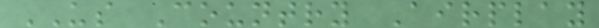US Country Airplay
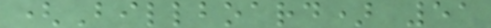(Billboard) 51
